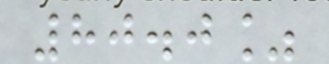80.0%
